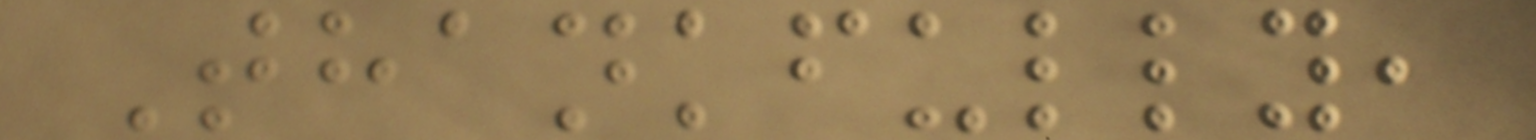Thankfully,
